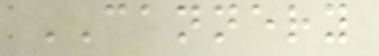CANNERY
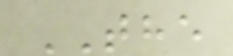THE
